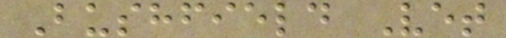Bushfield Vet
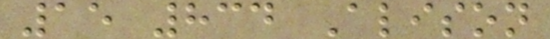15 834 Alison
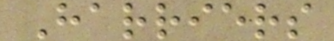Harriers
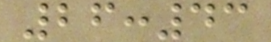26:43
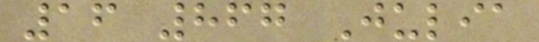16 867 Julia
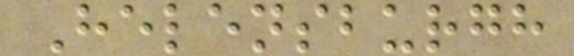Helensburgh
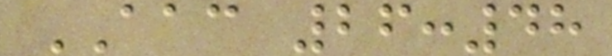AAC 26:48
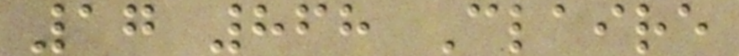17 868 Claire
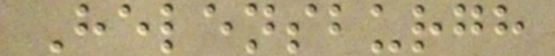Helensburgh
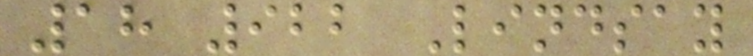18 922 Lindsay
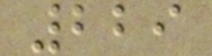229
